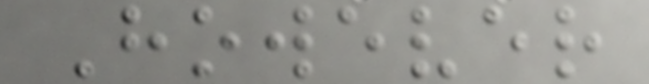However
